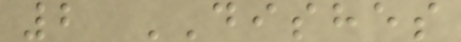2 DISHES
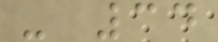- 34
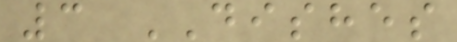3 DISHES
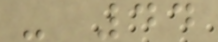- 44
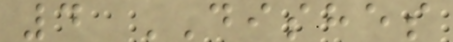4 DISHES
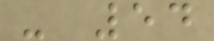- 54
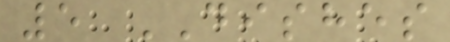5 DISHES
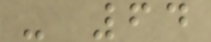- 64
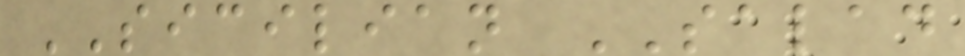SICILIAN SALAD
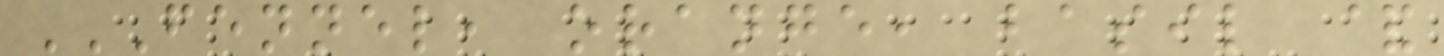FENNEL, ORANGE, BASIL &
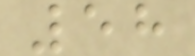58
